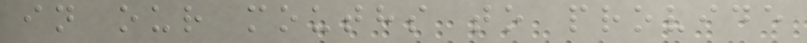in our mouths to provide
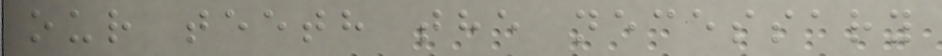our teeth the necessary
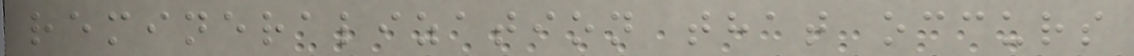remineralization that occurs
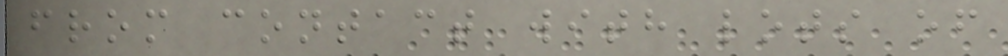from contact with lots of
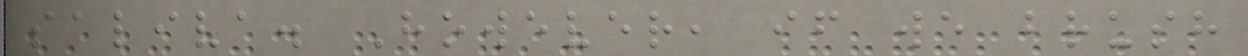saliva. However, if we brush
